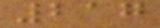217
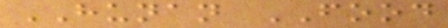HUNAN FOOD
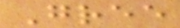Gree
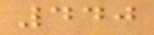440
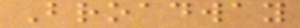Broadway
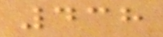438
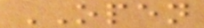OPEN
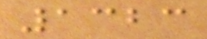1323
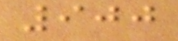900
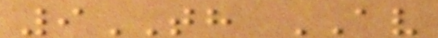9TH AV
